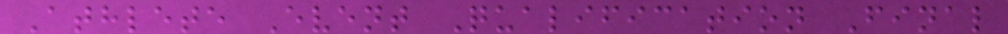Athlete Event Qualification Final
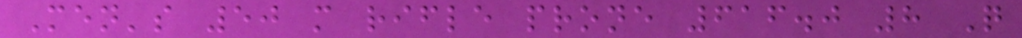Men's 50 m rifle prone 616.0 8 Q
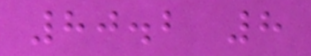80.2 8
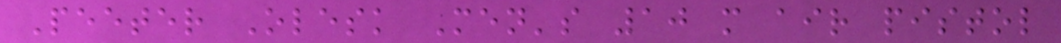Peeter Olesk Men's 10 m air pistol
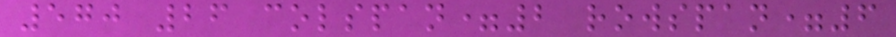570 26 colspan=2 rowspan=6
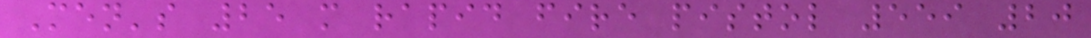Men's 25 m rapid fire pistol 559 20
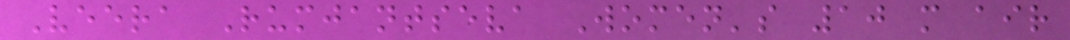Veera Rumjantseva Women's 10 m air
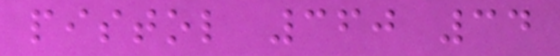pistol 360 34
